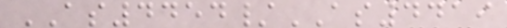AS4454/AS4419
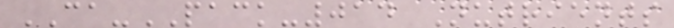CA-PACK-014 Nutrients
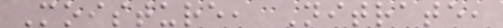Moisture, Nitrate,
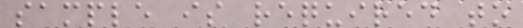sample is required to
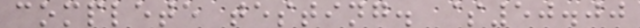complete testing. $50.00
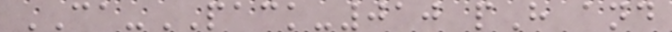CA-PACK-010 pH and
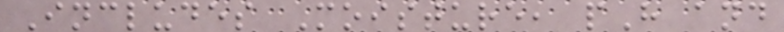Includes Moisture, pH and
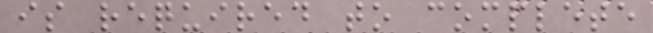is required to complete
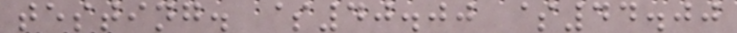testing. $40.00 $44.00
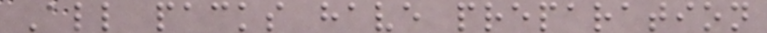All packs have preparation
